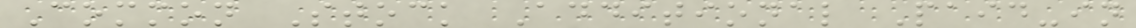Common Stock Additional Paid-in
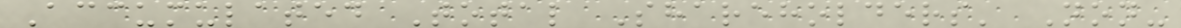Accumulated Total Shareholders' Non-
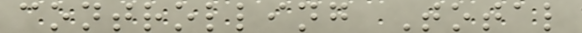controlling Total
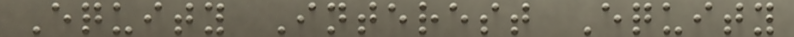Equity Interest Equity
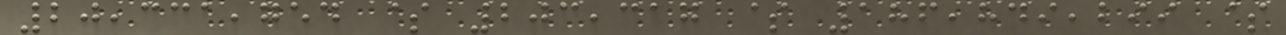20,331,754 $ 203,317 $ 186,849,299 $
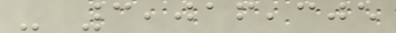- 3,016,305
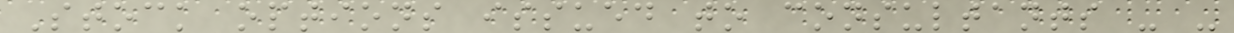Stock options issued to consultants - -
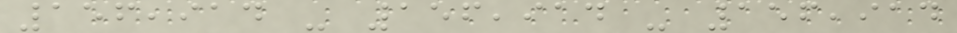156,914 - 156,914 - 156,914
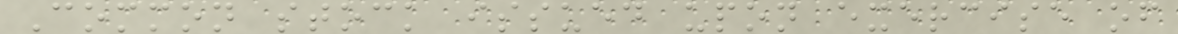Common stock issued upon exercise of
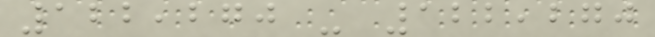122,270 - 122,270
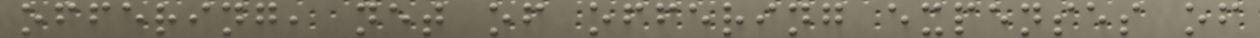offering, net of offering expenses of
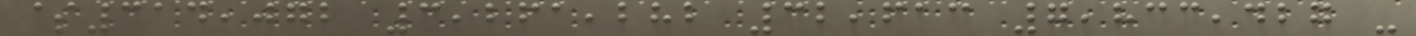$314,072 3,261,282 32,613 7,833,427 -
